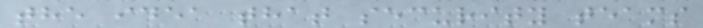the idea that security teams
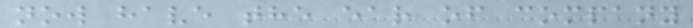now have the ear of company
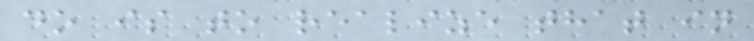do is to realize that in
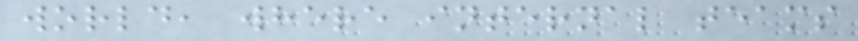world, where internal teams
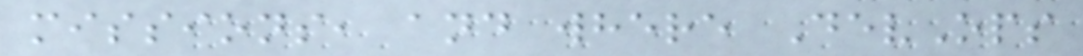missions, and where DevOps
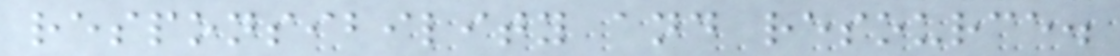responsibility and resource.
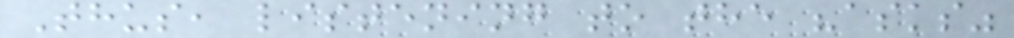Thus, listening to the "asks"
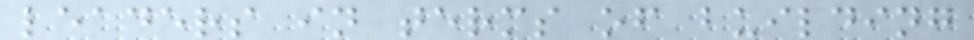leaders in terms of building
